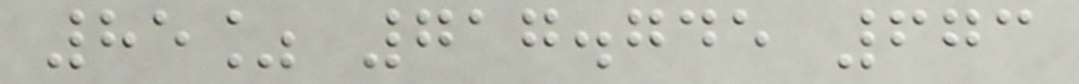85% 717.745 673
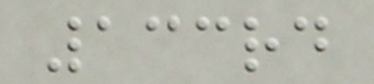133rd
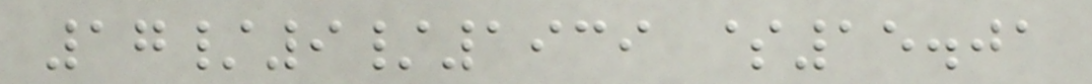17/9/1939 $15.01
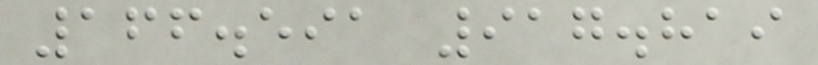166.591 917.819
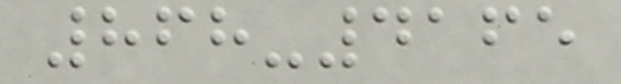868-4165
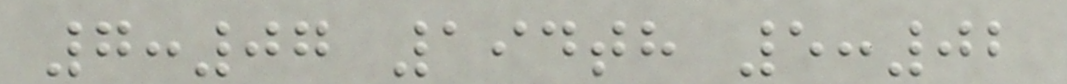7:07 194th 5:02
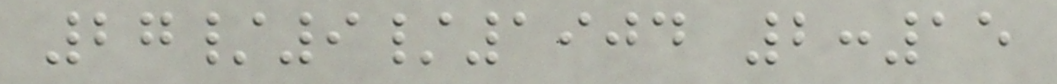27/9/1904 2:15
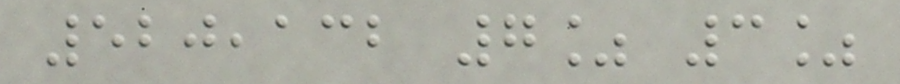520,132 7% 3%
